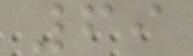69
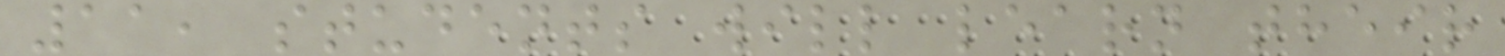11, students will learn their
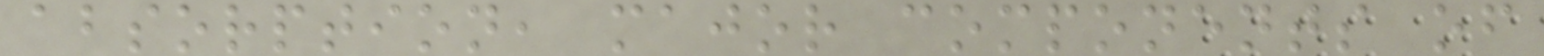absorption, major components of
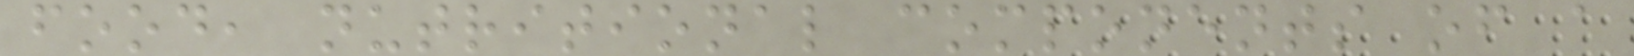food, nutritional components of a
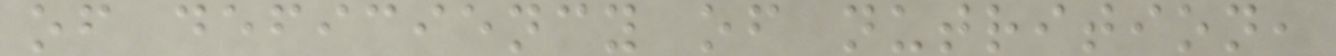of deficiency of nutrition,
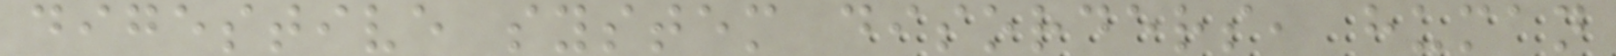digestive system disorders, human
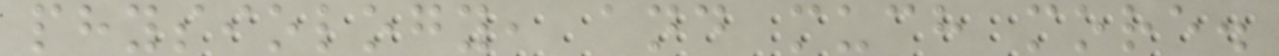physiology, and much more.
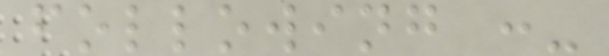following :-
